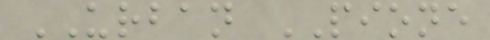URBAN PIONE
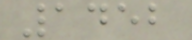1452
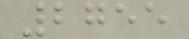2755
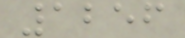1256
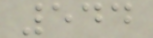544
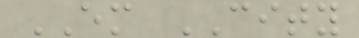EM CITY
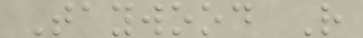Taywood R
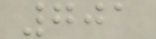701
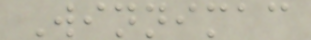Winnimac
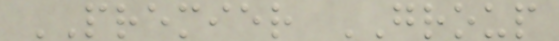PREMIER GROUP
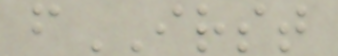fIRST
